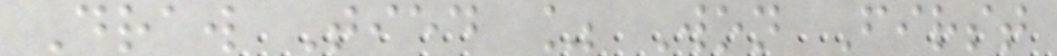Draw Tied % Won First
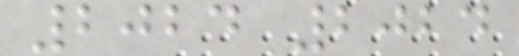2024 2024
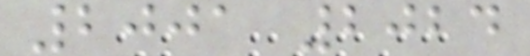2001 2024
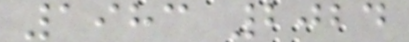1983 2024
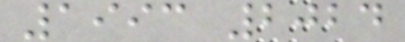1993 2024
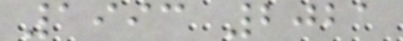1993 2021
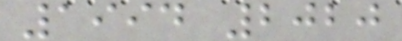1994 2020
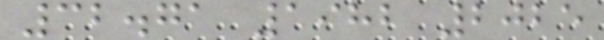32.71 1982 2025
